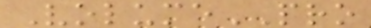VolumePRO
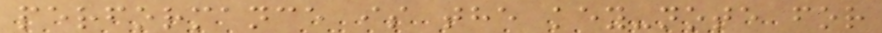performance is the key-note for
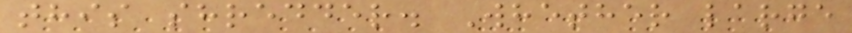this shredder. Whether large
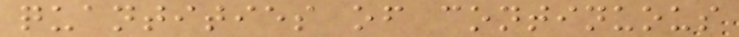quantities of continuous
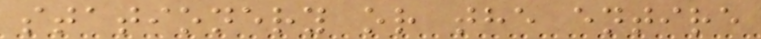stationery or the entire
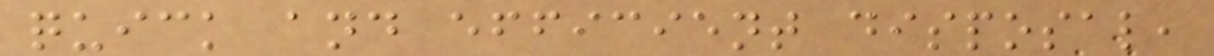quick and efficient disposal,
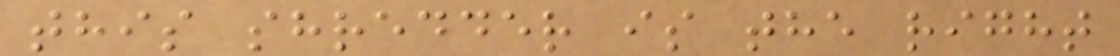this shredder is the right
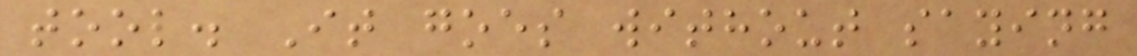tool. It goes without saying
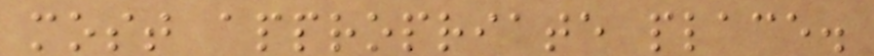most appropriate place.
